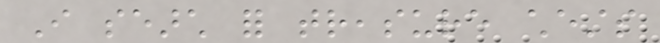I search for treasure chests
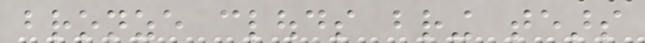bronze clouds bring tears
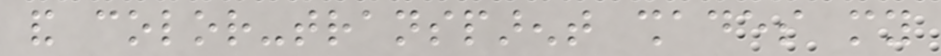and color-transparent shades my
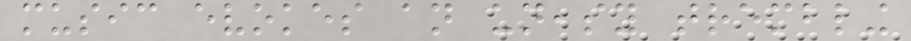music evokes an uneasy trembling
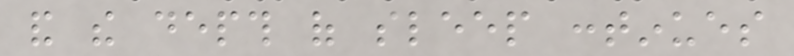and the depth of sleep continues
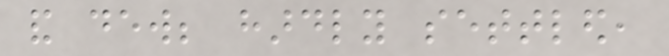and dew; hardly settled,
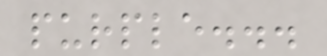purple...
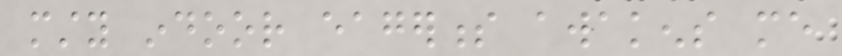musty indoor eagerness awakens me
